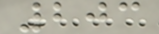203
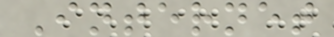Internet
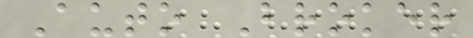Auto Broker
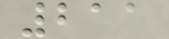211
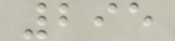295
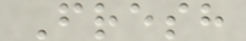Fresh
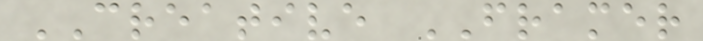CREATIVE FRAMER
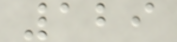129
